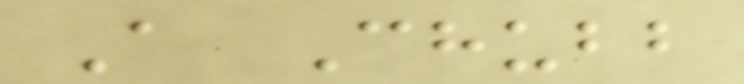A Chubb
